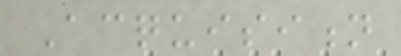Acquisition
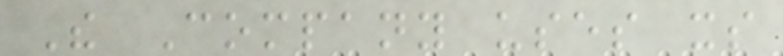The Company uses its
